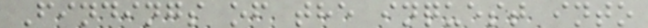Findings of the inquest into
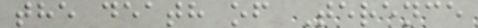the death of Terence
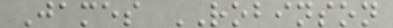James ROBINSON
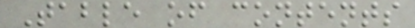Table of contents
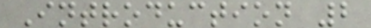Introduction 2
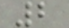2
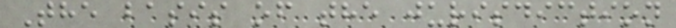The basis of the jurisdiction
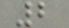2
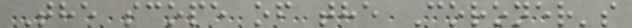The scope of the Coroner's
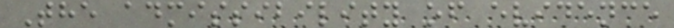The admissibility of evidence
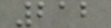212
